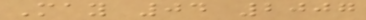May 04 2007
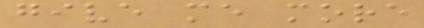give me more
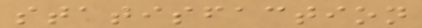statisfaction
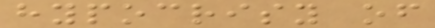hypocrisy of
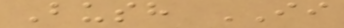Bush II
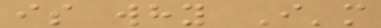is why I'm
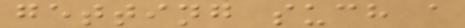getting such a
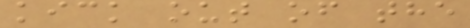kick out of the
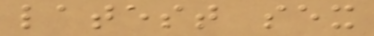latest sex
